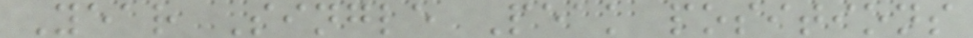Year Single Peak positions
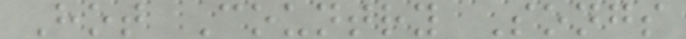Hot Country Songs
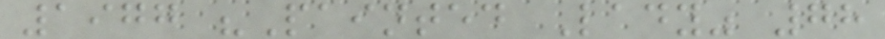1977 "Painted Lady" 78
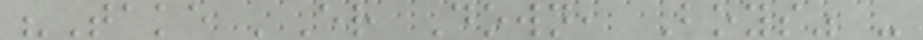"Take 'Er Down, Boys" -
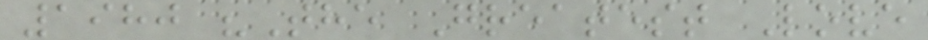1980 "The Greatest Love
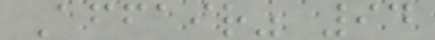Affair" 94
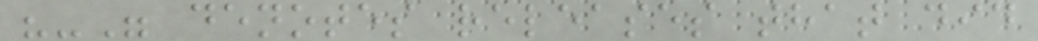"-" denotes releases that did
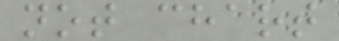not chart
